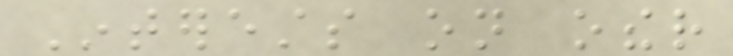Interests on other
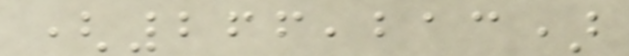(266,213)
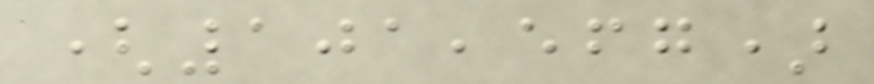(101,567)
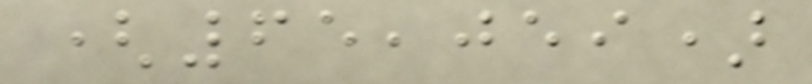(65,059)
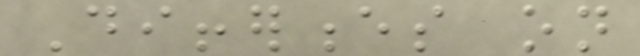Differences on
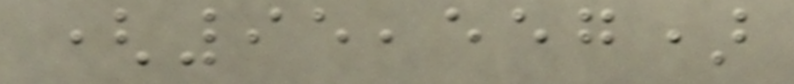(95,557)
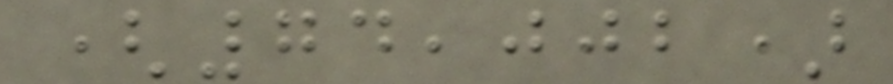(74,002)
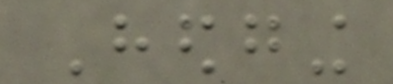Hedging
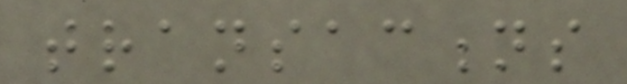transactions
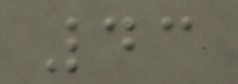43
